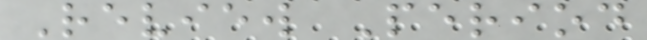Review Period
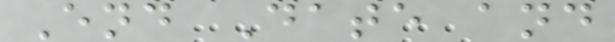End Date and
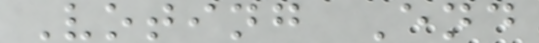Voting End
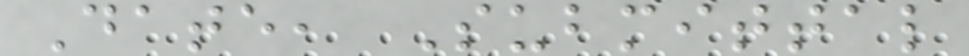Date, Submittal
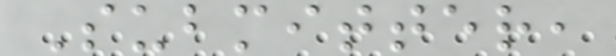Submitter,
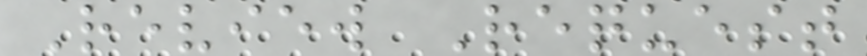Review Request
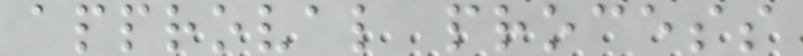approval process
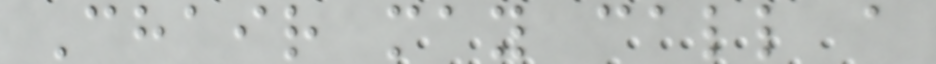Chair may call a
